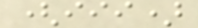(iii)
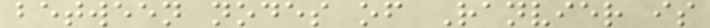between nodes of Ranvier is
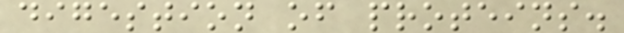digestion of proteins.
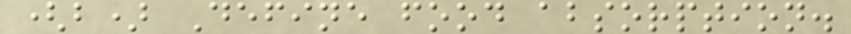(b) Define food absorption.
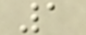1
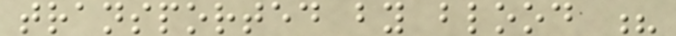transported by blood ?
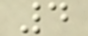4
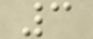3
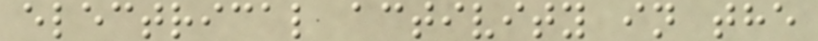electrical activity in the
